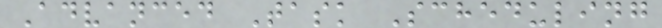Advanced Task Scheduling
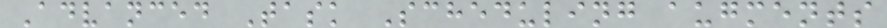Advanced Task Scheduling augments
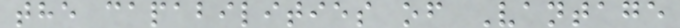the capabilities of Vantage
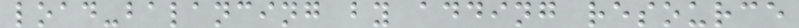load-balancing by adding resource
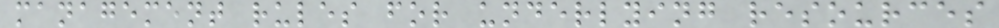management rules for underlying resources
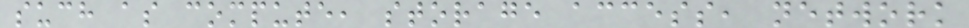such as compute, storage access, network
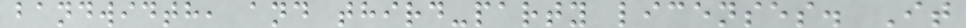bandwidth, and third-party licenses. It
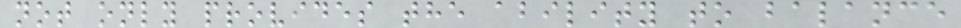not only provides the ability to balance
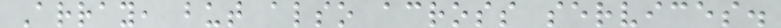Array, but also across services.
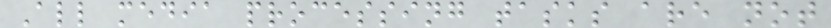All media processing tasks are not
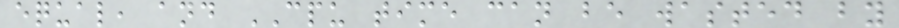equal, and CPU time can be wasted by
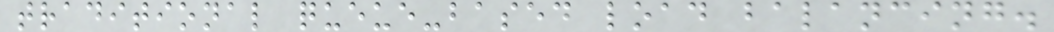traditional queue-based load balancing.
